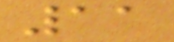11
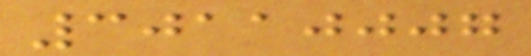30110007
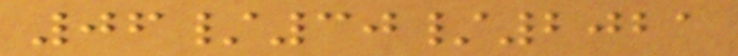06/30/2021
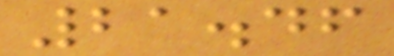21.46
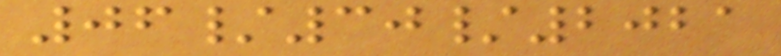06/30/2021
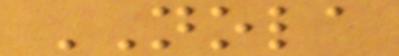NOLA
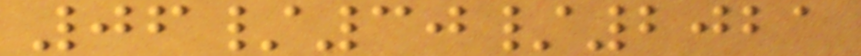06/30/2021
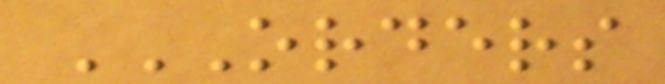ORDERS
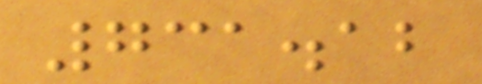731.12
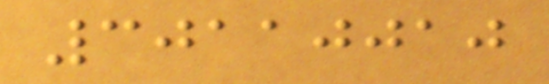30110010
